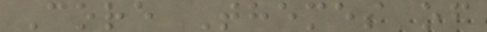Core Themes of
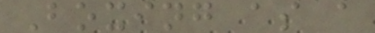Boxing as a
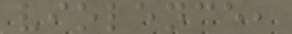violence,
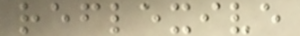reflexive
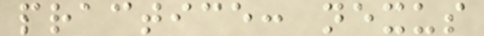practice: nexus
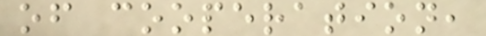of cooperation,
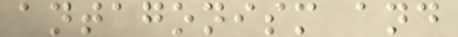antagonism and
